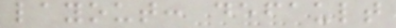layout: default
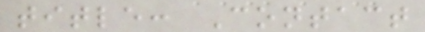title: Contact
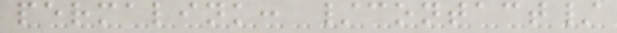permalink: /contact/
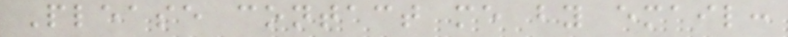Please contact me by email:
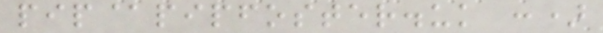pip@pipfoster.uk :)
